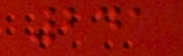241
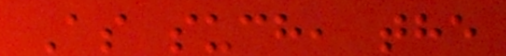As such, the
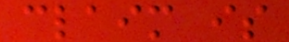claim is
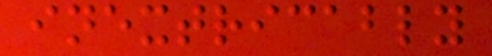inextricably
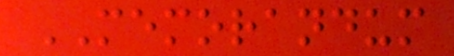MEMORANDUM
